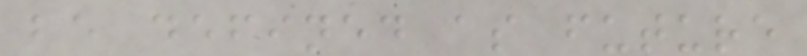be defined as future
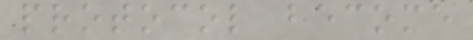protocol become
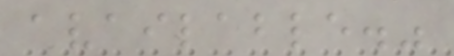available."
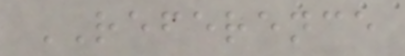REFERENCE
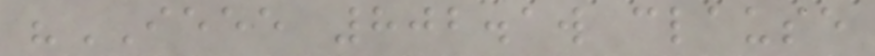"IEEE 802.1w clause
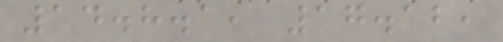14.8.1, 17.12,
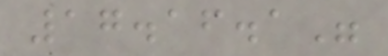17.16.1"
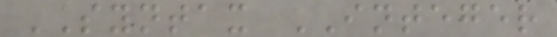SYNTAX INTEGER
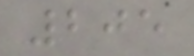205
